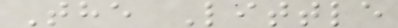The Little
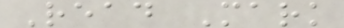Read Mark
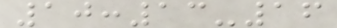10:13-16
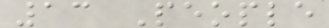13 People
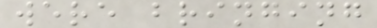were bringing
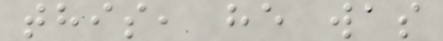this, he was
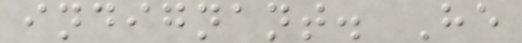indignant. He
